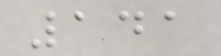141
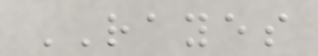RAYES
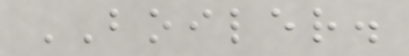BOILER.
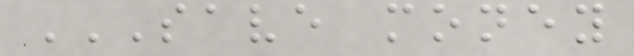SAVE MONEY
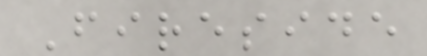Fireside
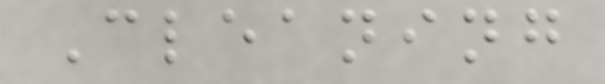Cleaning
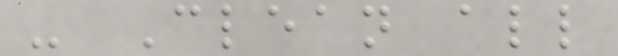- Clean all
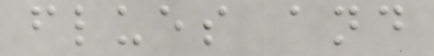flues and
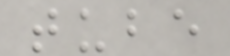tube
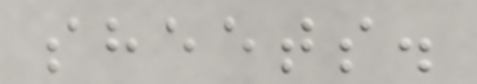sheets.
